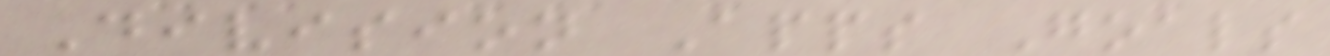Division Apps Goals
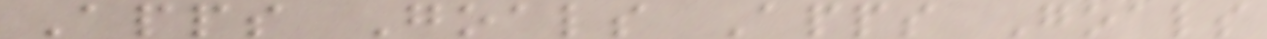Apps Goals Apps Goals
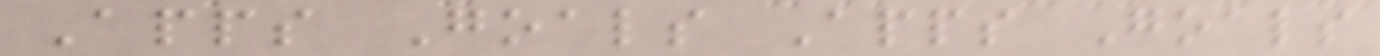Apps Goals Apps Goals
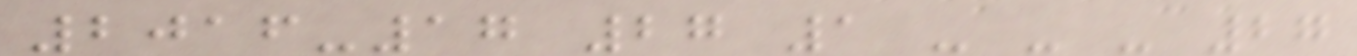2016-17 27 1 - - - 27
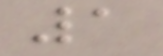1
